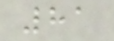81
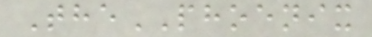ThePHOENIX
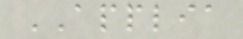APPLIA
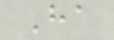Ha
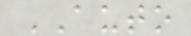AUTO
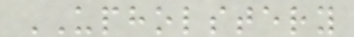UPHOLSTERY
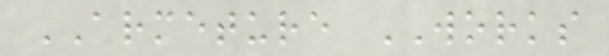ARMETURE WORKS
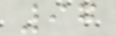97
